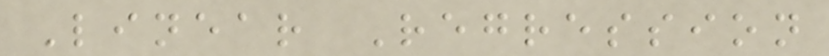Linear Regression
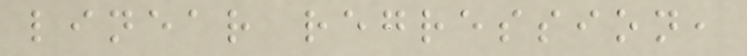linear regression,
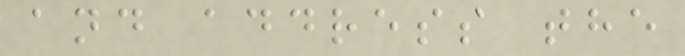and address the
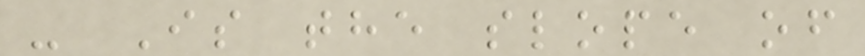- Is the slope of
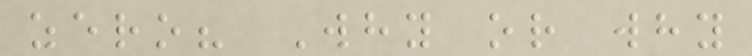zero? Why or why
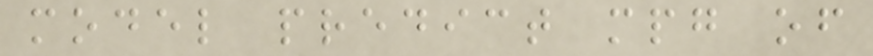model predict mpg of
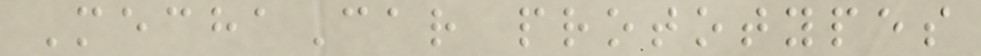MechaCar prototypes
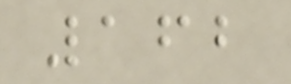162
